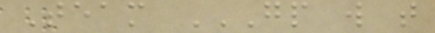Team GP W T
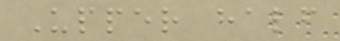Upper half
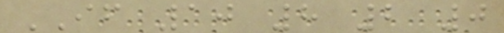IF 10 8 2 0
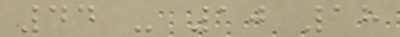44 - 10 18
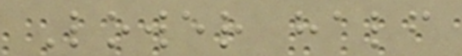Lower half
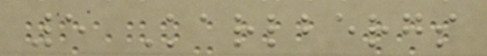5 Karlbergs
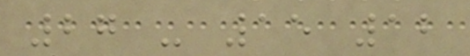27 - 15 12
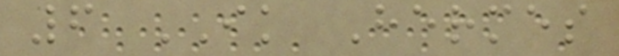6 IK Hermes
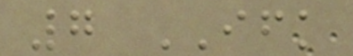7 IFK
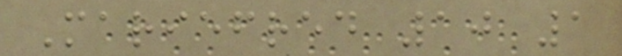Mariefred 10 1
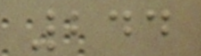244
